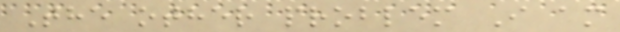The other problem I am
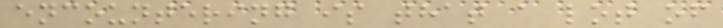encountering is that a lot of
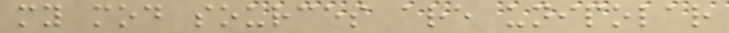my mod sources are unipolar
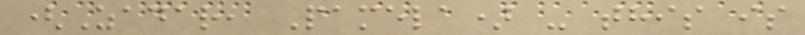(Zadar, Pamela) - this is
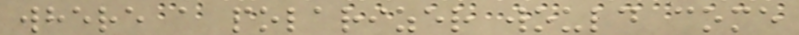where a polarizer would come
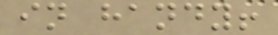in handy!
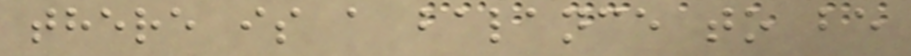there is a balance to be
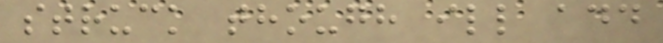struck though ill add
